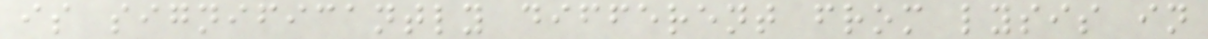is significantly different from lysis in
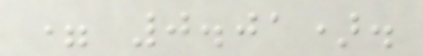= 0.01).
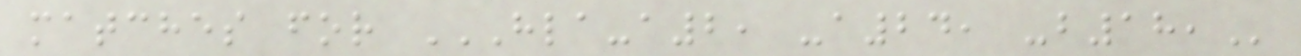matches for HLA-A2, -A24, -B18,
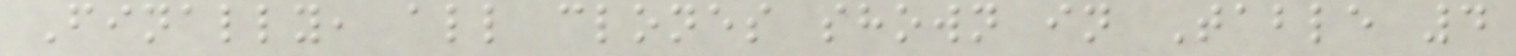Finally, all clones shown in Table 4
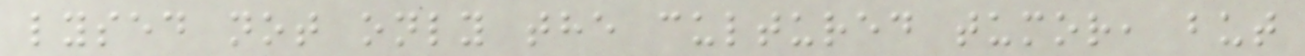lysed not only the cultured tumor, but
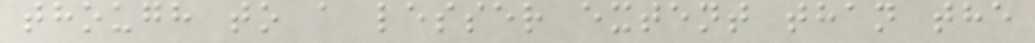though to a lesser extent than the
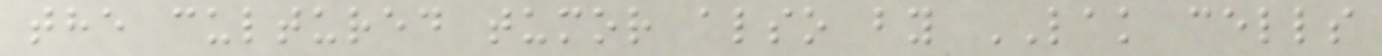the cultured tumor also by LAK cells
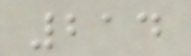214
